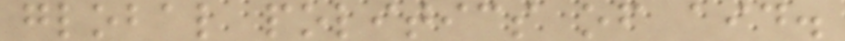global politics of aid.
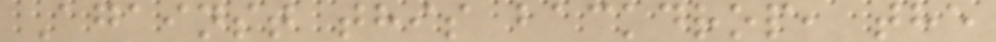Against this backdrop, the
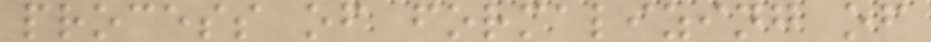process of formalizing of
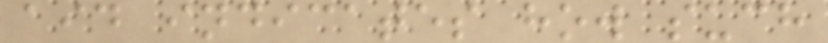aid indicates how such
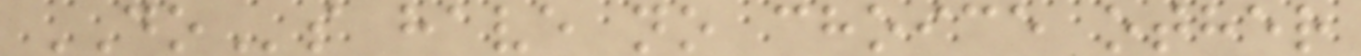DOs have no choice other
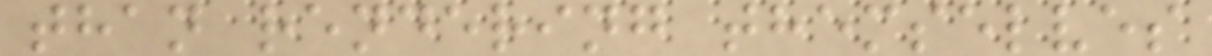than rendering themselves
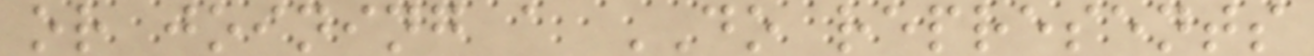or joining a DO represents
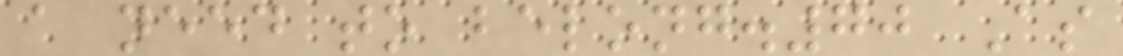a need to belong.70 As
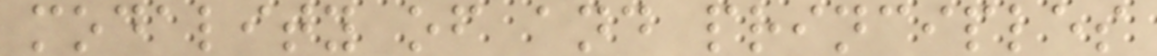modality of and principles
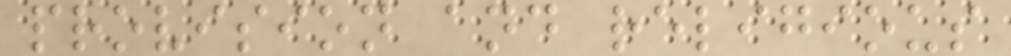provision and religious
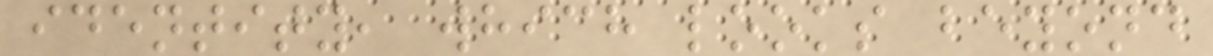identity, which looks beyond
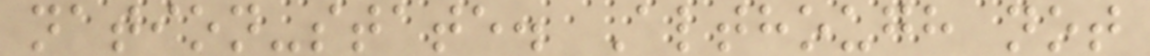nation-state. Although not
